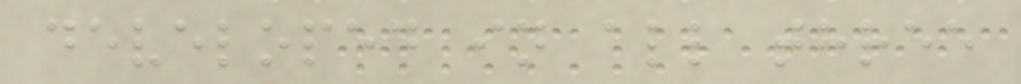developed in all three
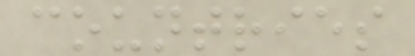countries
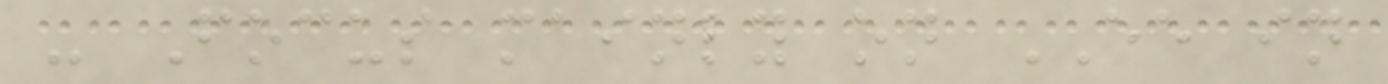- Focus mainly on EE in
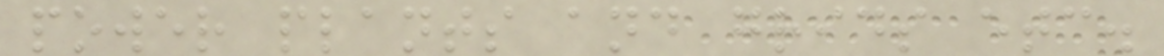power plants and grids etc.
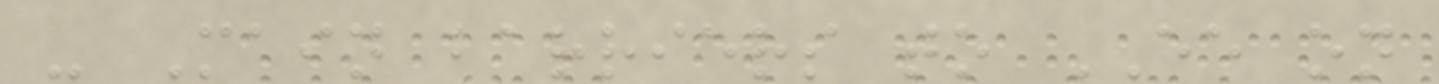- Main barriers to EE on
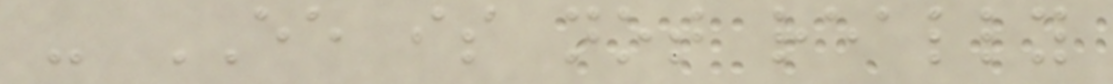- EE is not really
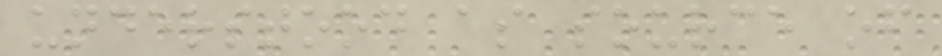understood as source of
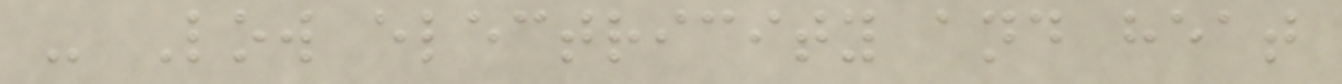- Low electricity and heat
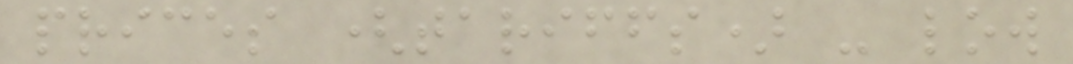prices (tariffs) - low
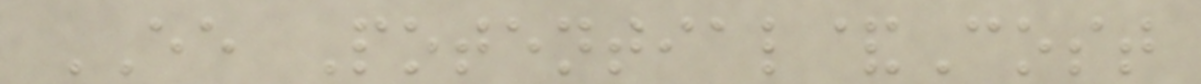EE Potential&Cost
